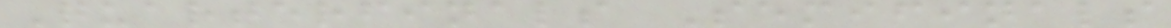Quarterfinals Semifinals
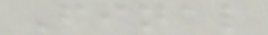Final
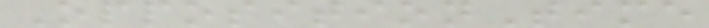OppositionTime
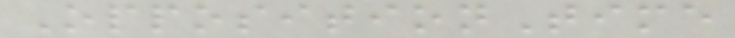OppositionTime
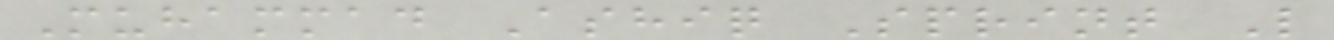Muhammad Ashiq Sprint L
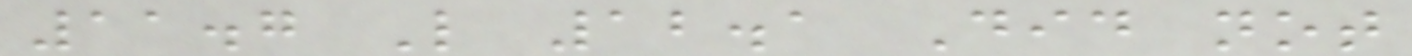11.7 L 12.1 Did not
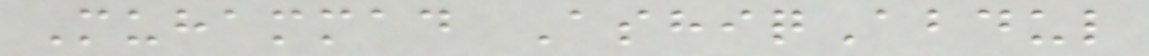Muhammad AshiqAbdul
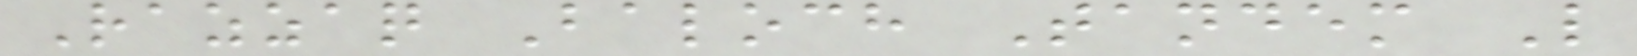Razzaq Baloch Tandem L
